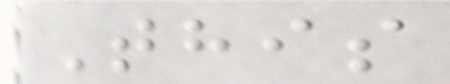This
